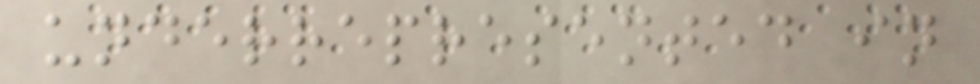underrepresented in
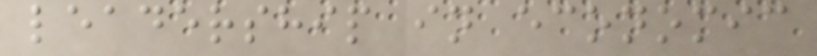leadership in economic
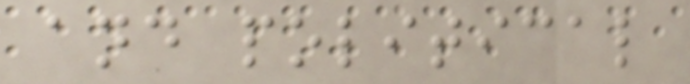and political
